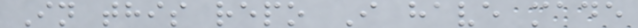In this repo I have made
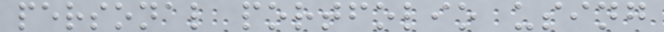personal portfolio using
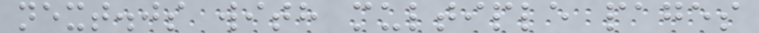next.js with multiple pages
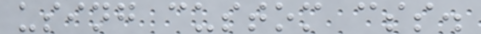using custom css.
